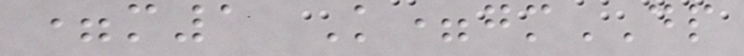=m1 K=gmDP
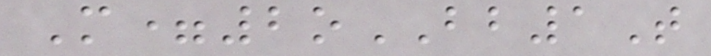M=2oBB1T
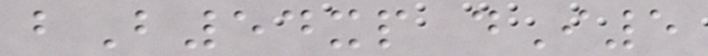bB54xp dI5
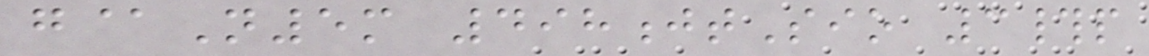g@N5m 498jtSio 3#p
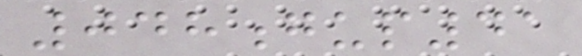048gup41
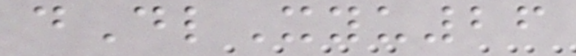dDlXyu26
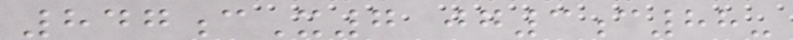847cX7 jg3c88-
